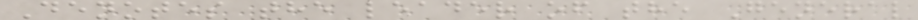Denotes the leader of the General
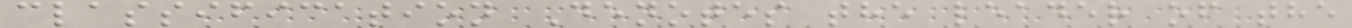classification Denotes the leader of the
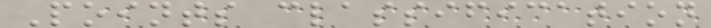Points classification
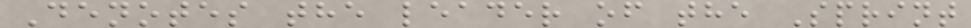Denotes the leader of the Sprint
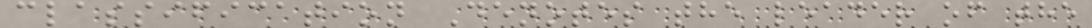classification Denotes the leader of the
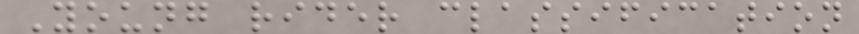Young rider classification
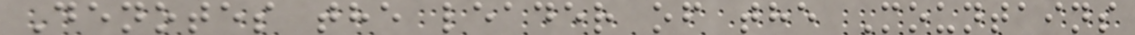Denotes the leader of the Mountains
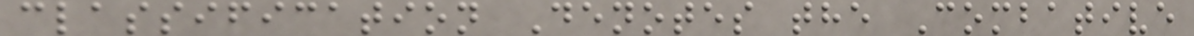classification Denotes the Combative
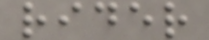rider
